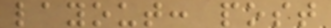layout: post
